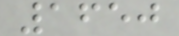1650
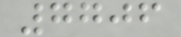7706
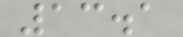13.1
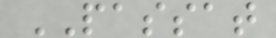PASSAT
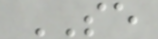SE
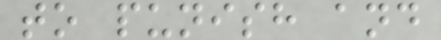to punish and
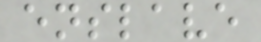enslave
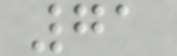71
